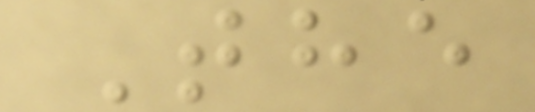The
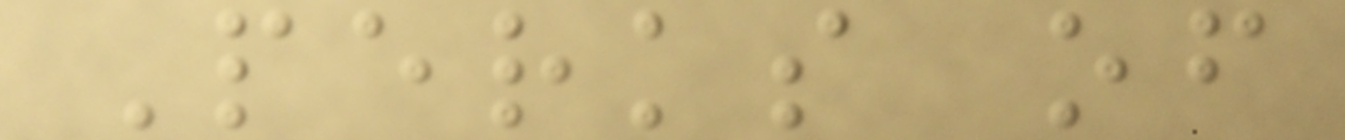Perks of
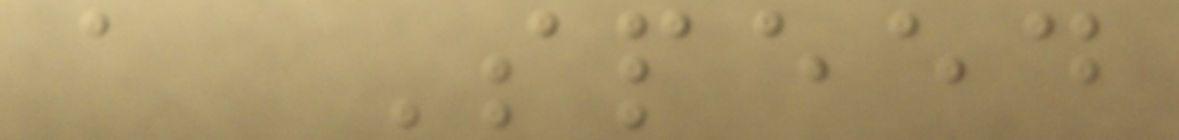a Speed
